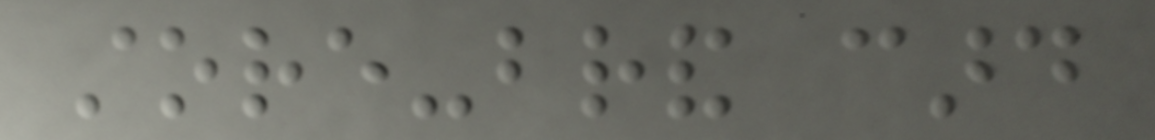store-brand card
